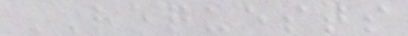REQUESTS
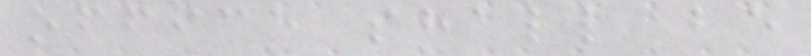office shall be
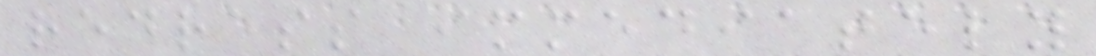redress immediately
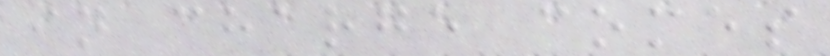in charge comes
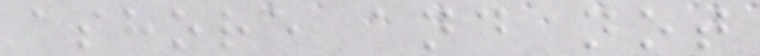ashore and not
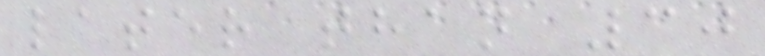later than 30
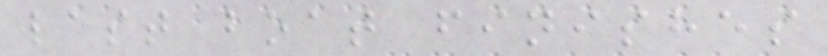last boat finishes
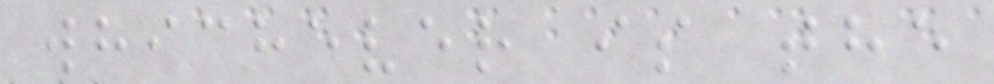whichever is the
